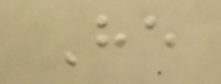He
